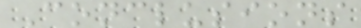Conclusions
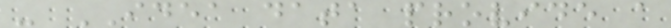- IDEA data provide a
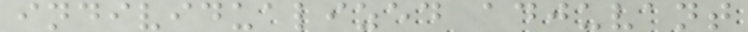individualized adjuvant
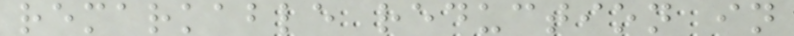remarkable reduction in
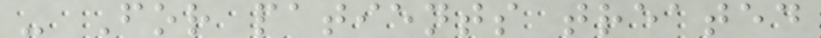- For patients treated
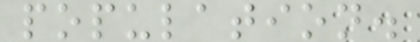population.
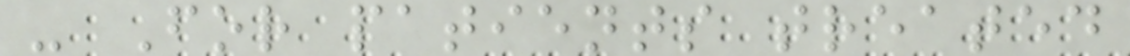- For patients treated
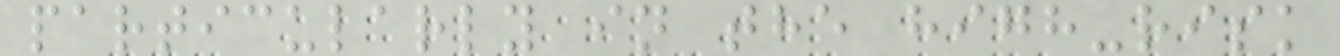particularly in the high-risk
